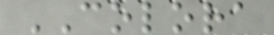COLORA
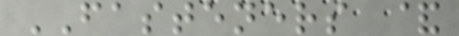FASTENERS &
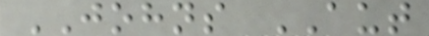JOHNS AUT
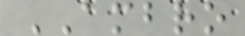AMBRO
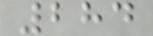284
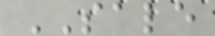SALE
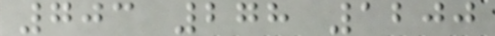703 278 1200
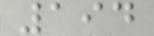194
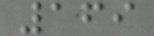169
